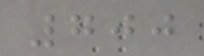700
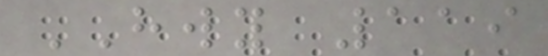HWY 119
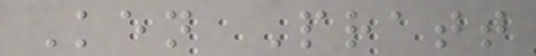Ken Pratt
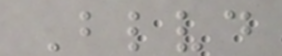Blvd
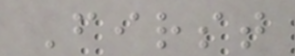First
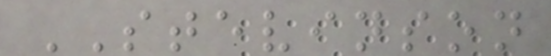STEVINSON
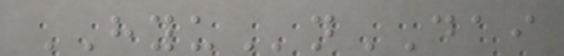HYUnDAI
